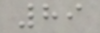89
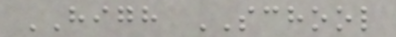HIGH SCHOOL
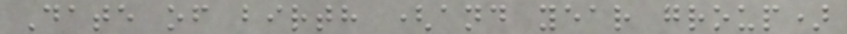Date of birth (and year group)
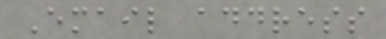Email address
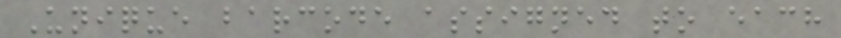Unique barcode assigned to each
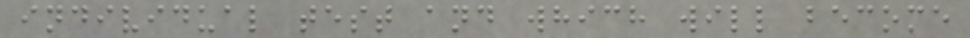individual test and which will become
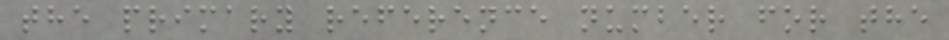the primary reference number for the
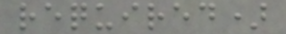required)
